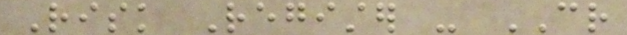Risk Register - CR
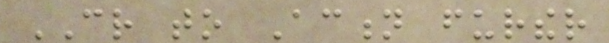CR to Action further
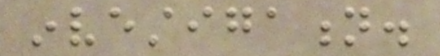investigation.
